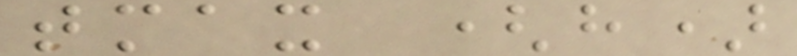tmax (h)
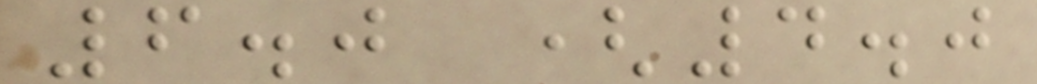6.0 (4.0
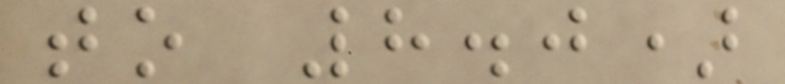to 8.0)
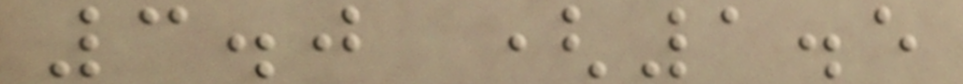3.0 (1.5
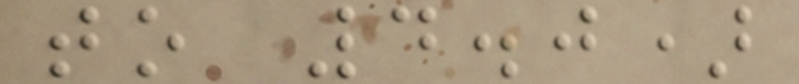to 4.0)
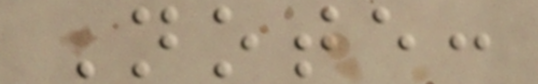Note:
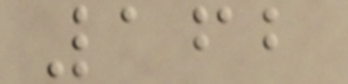162
